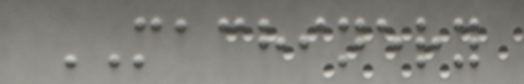MACHINERY
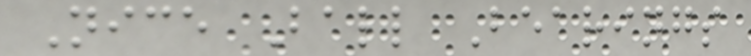Nice Ball Bearings
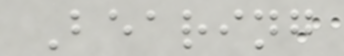Bearing
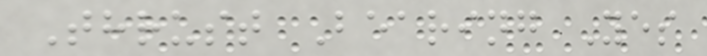Thrust Bearing Yes
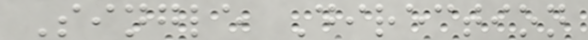Single Direction
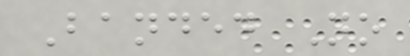Banded No
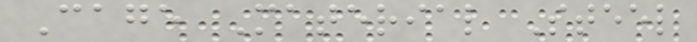Cage Material Steel
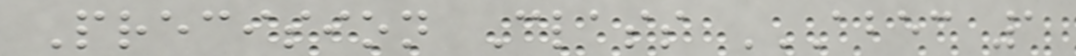Precision Class ABEC 1
